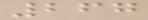267
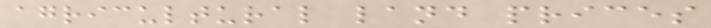agricultural land prices
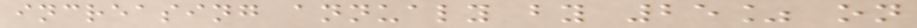increasing annualy by 25% on
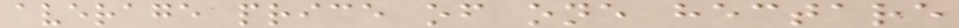average price of one hectare
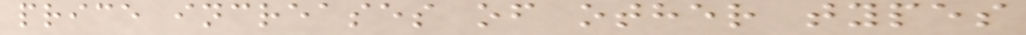price increases of other types
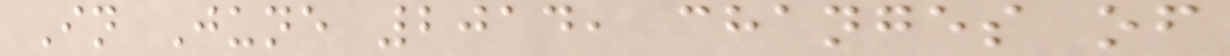In June 2014, changes of
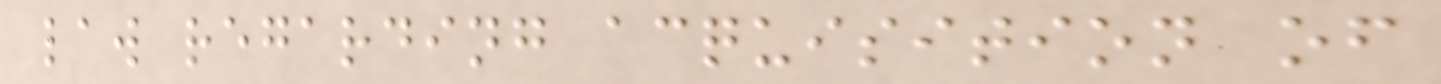law regarding acquisition of
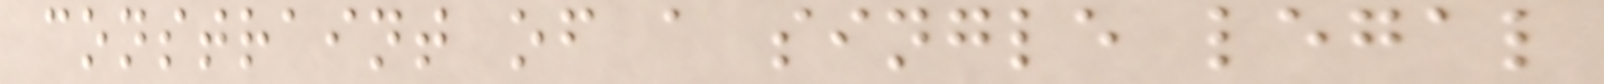constraint of a single legal
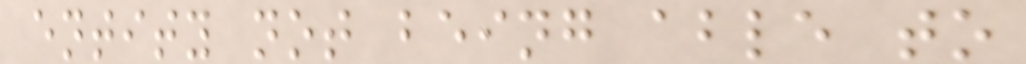entity not being able to
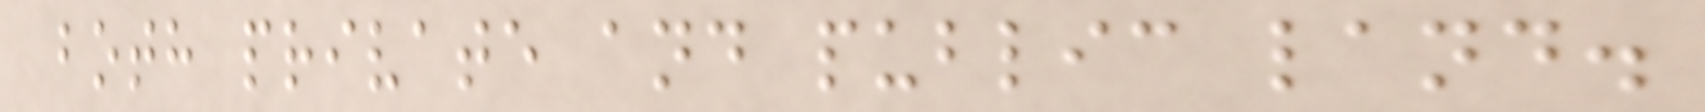both private and public land.
